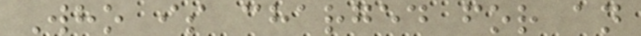Who is charged for an
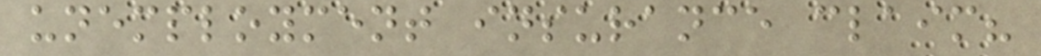unemployment insurance claim?
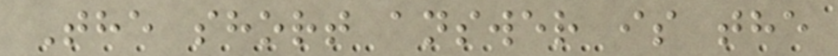The short answer is the
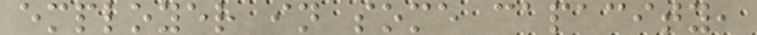employer in some capacity,
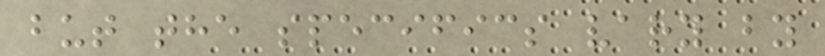but the specifics vary by
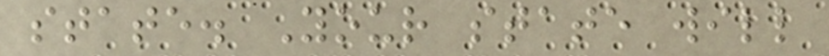state. Your state will
